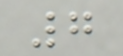7
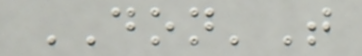DON'T
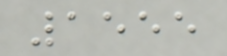1555
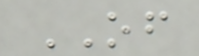OF
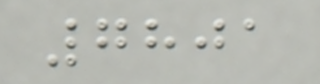7801
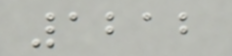1212
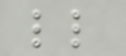ll
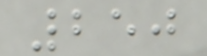250
